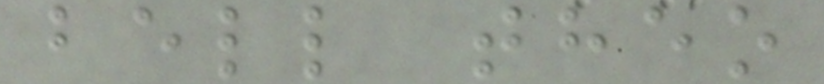bell theo
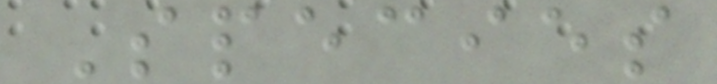Species
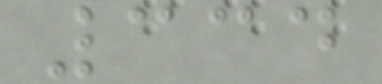334
